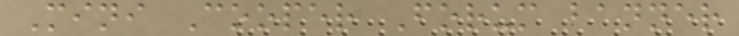Mini Cooper Forum banner
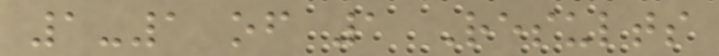1-1 of 1 Results
